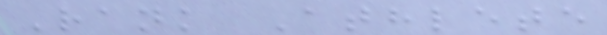Rank Athlete
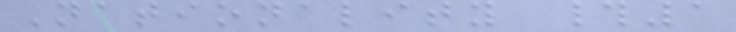Nationality #1
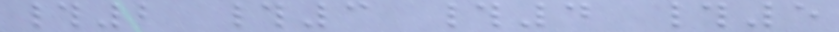#2 #3 #4 #5
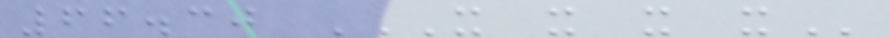66.30 X X X X
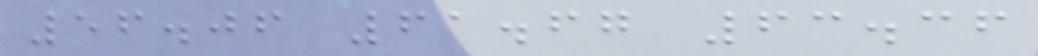56.06 61.67 63.36
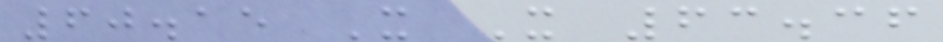60.15 X X 63.36
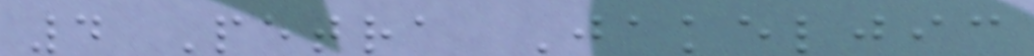4 Petra Jakeljic
